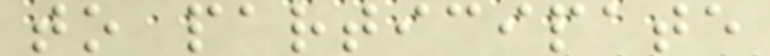to participate
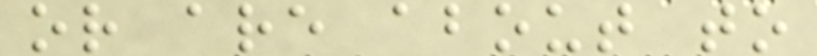or are about to
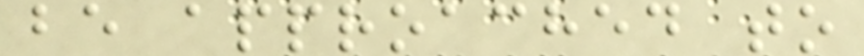be approached to
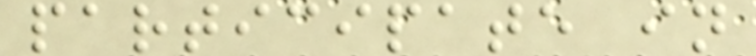participate in
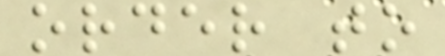order to
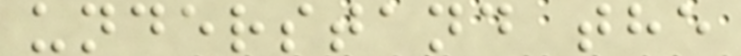understand the
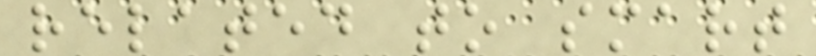related to smart
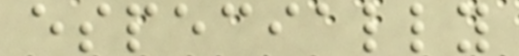especially
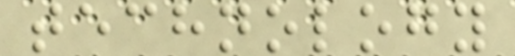technology
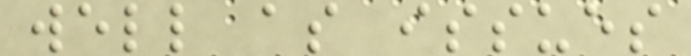well as issues
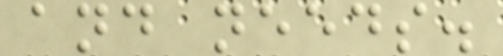and needs.
